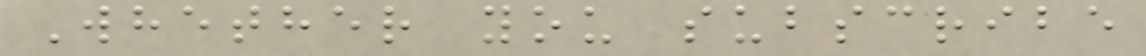Whether you subscribe
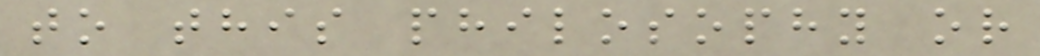to this philosophy or
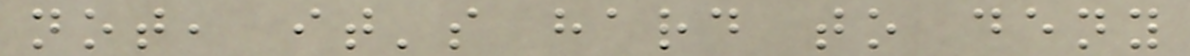not, it's hard to deny
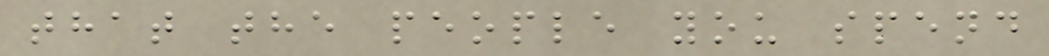that the people you spend
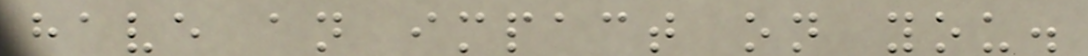have an impact on you.
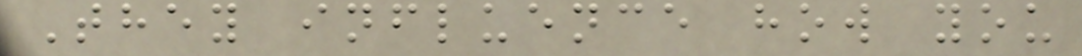They influence how you
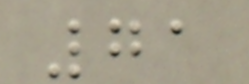71
